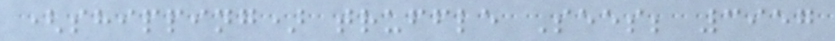(shipping) truffle Sees; 3957
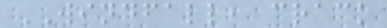WINDFALL, crack
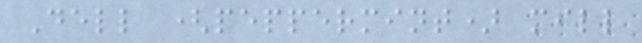Dell (peppermint) mill
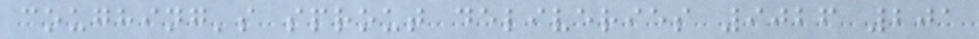coughing's sprout deliveries 9026 201
